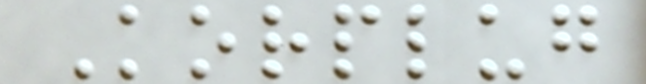Korplug
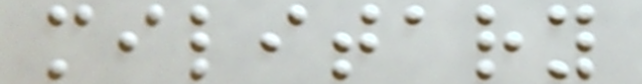military
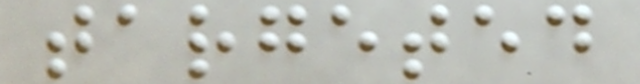targeted
